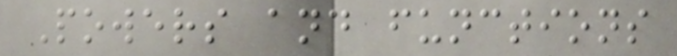Powers and functions
